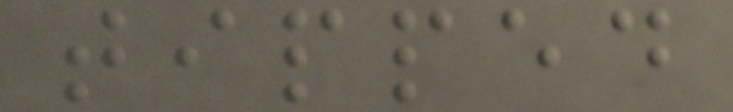tipped
